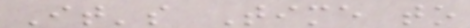It's Time to
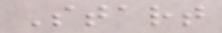Start
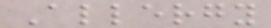Allergy
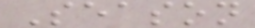Season
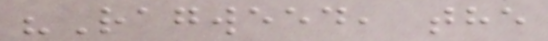"Ragweed, the
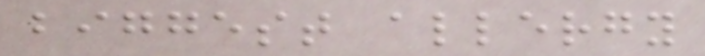biggest allergy
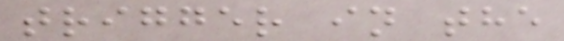trigger in the
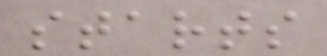starts
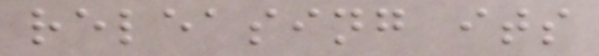releasing its
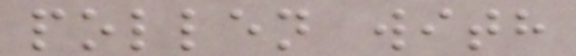pollen with
